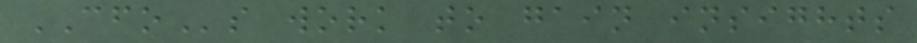CFOs work to gain insights
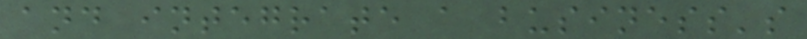and integrate a business's
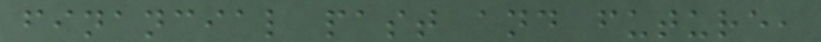financial past and future,
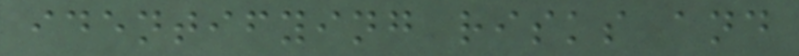identifying risks and
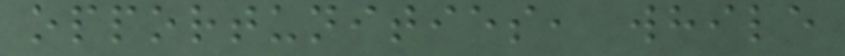opportunities, while
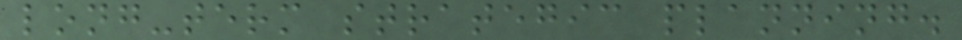long-term strategic planning.
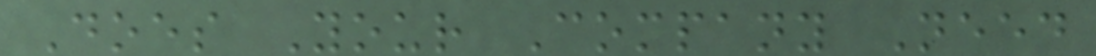Does Your Company Need
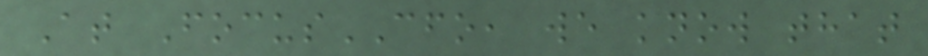At FocusCFO, we know that
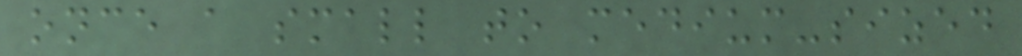once a small to medium-sized
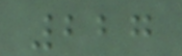227
